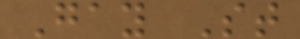Gay St
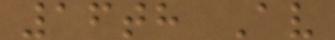16th Av
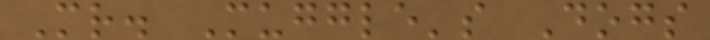Mr. Muggle's Dogs
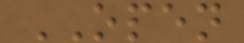OPEN
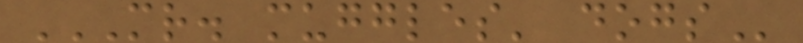MR. MUGGLES' DOGS
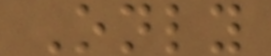Only
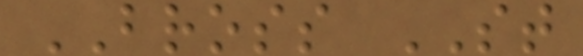BROSS ST
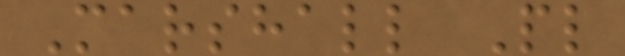Marshall Pl
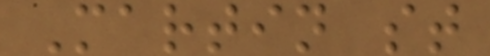Martin st
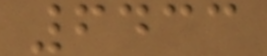6433
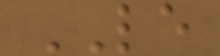LE
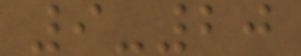9-20
